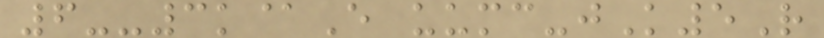6--3k@E uumc-jK5R
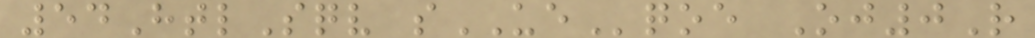54HtlSqv sUEqoe Oj0R
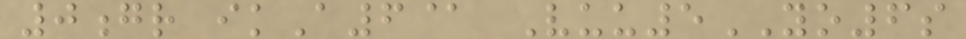0gr ikA6@ Vuu5YO6s
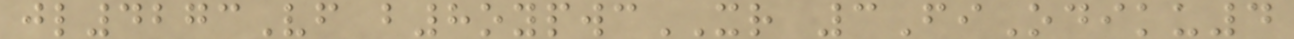jl4273Vf b8oypwcXR 3FiOdiku4
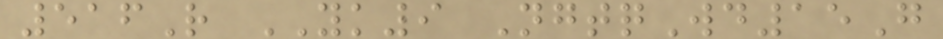516R YK9 NgtqWd15G
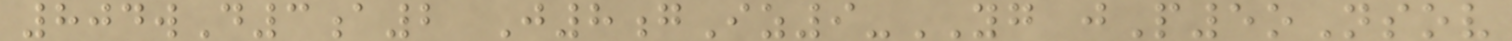804wD3a2 J8gIz9-YG jP5oNsov
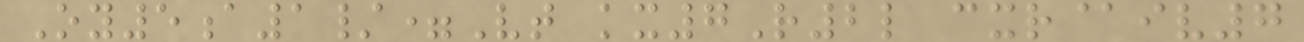Oy5a1/=Vt kx7R2l cxr@iv7
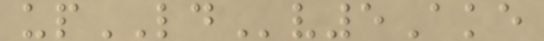upLDv5Ake
